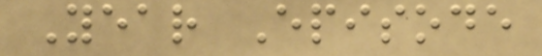Year Episode
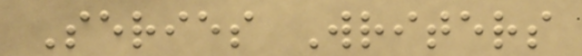Series Writers
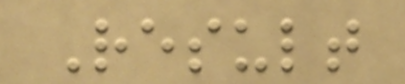Result
